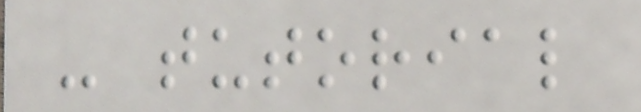- tutorial
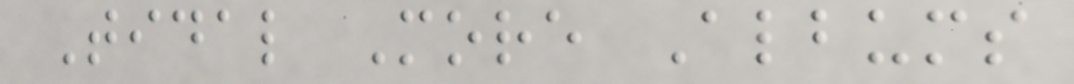Tidal More Albums
